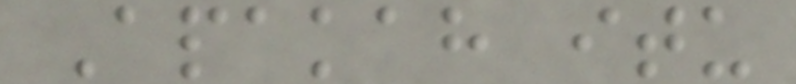Apakah itu
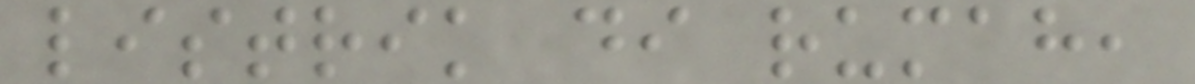listrik di rumah,
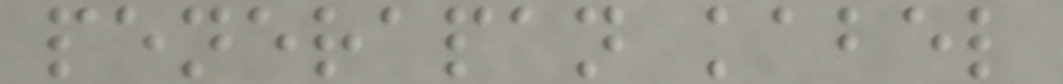penerapan kabel
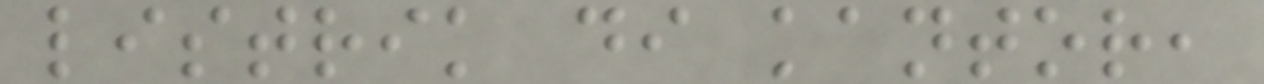listrik di kantor,
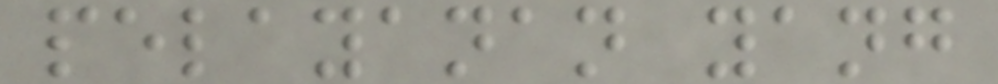pelayanan yang
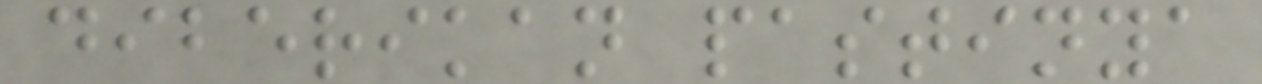diberikan pastinya
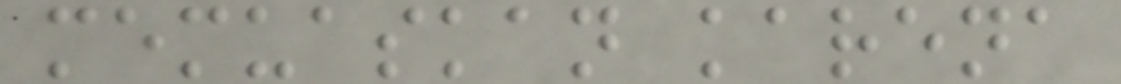memuaskan karena
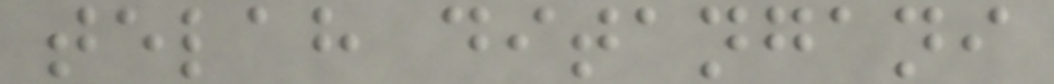telah ditangani
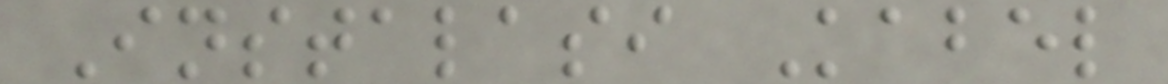Instalasi Kabel
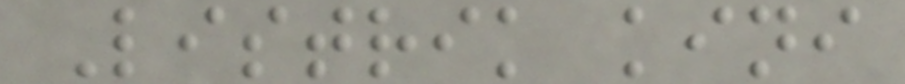Listrik kini
